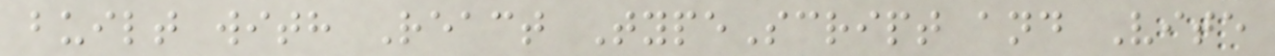built with React TypeScript and Vite
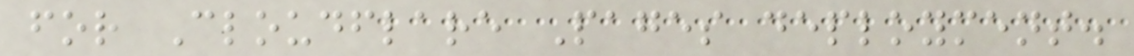for Cloudflare Pages deployment.
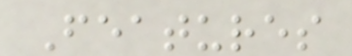Features
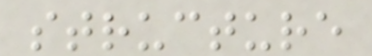structure
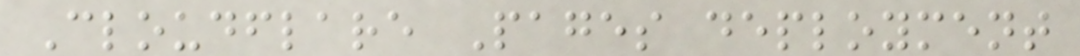Cloudflare Pages deployment
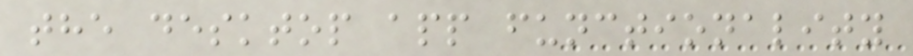the desktop app functionality
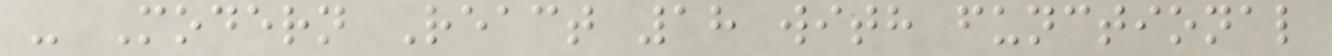- Modern React 18 with functional
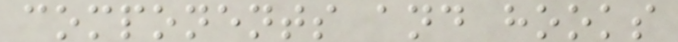components and hooks
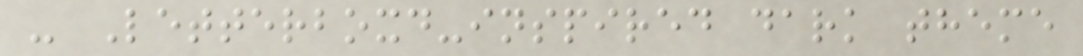- Letterboxd-inspired dark theme
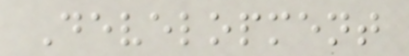Development
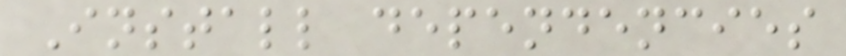Install dependencies
